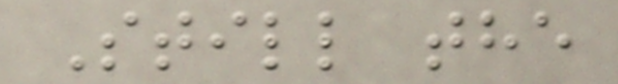Still the
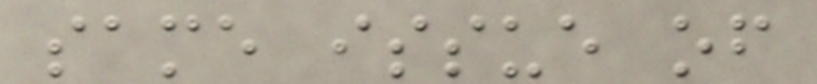same issue of
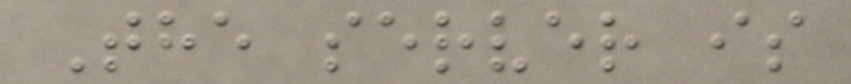The server is
